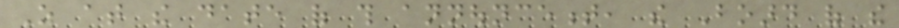As at the date of this announcement, the Board of the
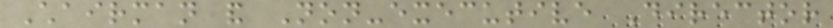Chairman and Non-executive Director
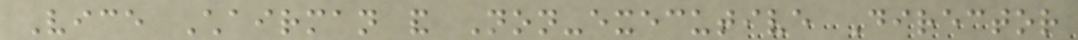Vice Chairman and Non-executive Director
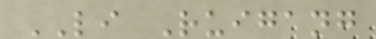LI Ruigang
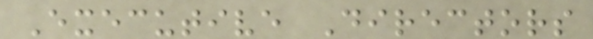Executive Directors
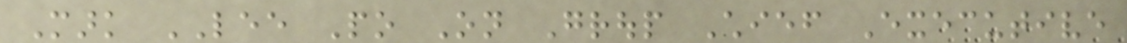Mark LEE Po On Group Chief Executive
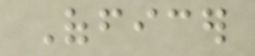Officer
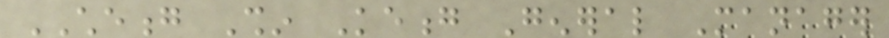CHEONG Shin Keong General Manager
